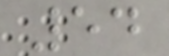54
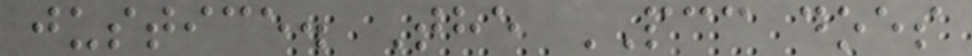justice. The PCC does
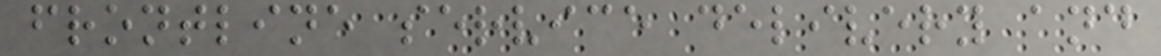frontline service delivery and
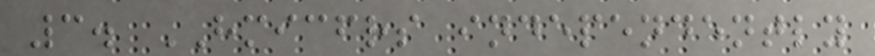3. HMICFRS independently
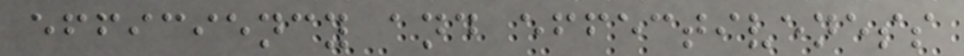efficiency and effectiveness
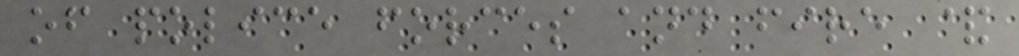of police forces and fire &
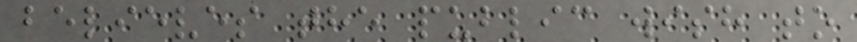believes the public wish to
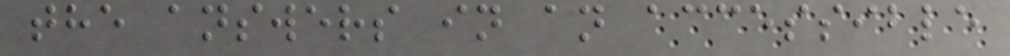the answers in an accessible
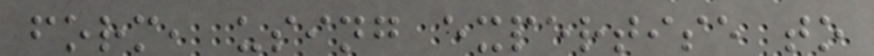form, using expertise to
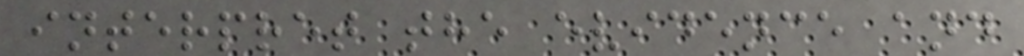interpret the evidence and
